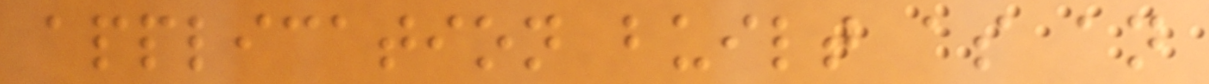application built as an
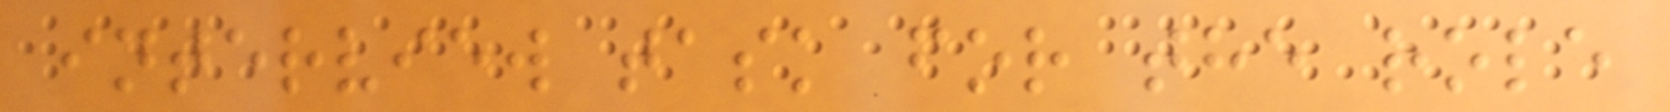interview task for the role
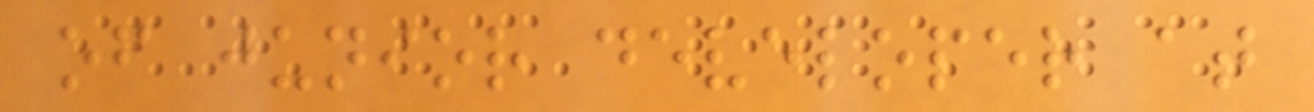of junior developer at
